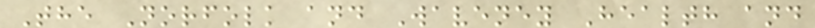The Norfolk and Waveney Health and
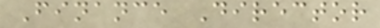Finance Director
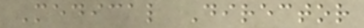Medical Director
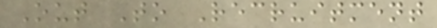Out To Recruitment
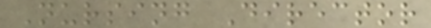Nursing Director
